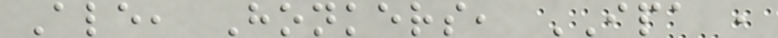Ale, Honkers, IPA ,
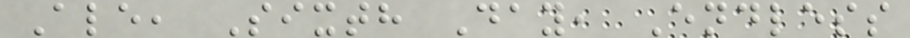Ale, Sixth Day, Endless
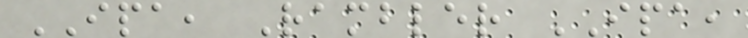IPA, Rambler IPA,
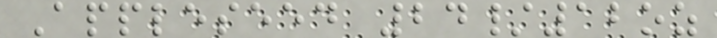Appleseed 24/12oz
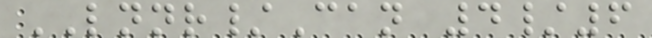LNNR/Can 4/6
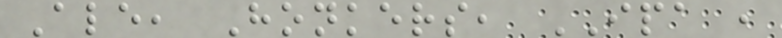Ale, Honkers, IPA ,
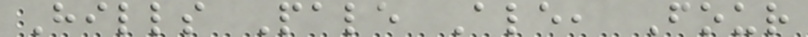Hills Pale Ale, Four
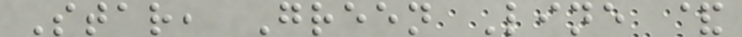Star, Green Line &
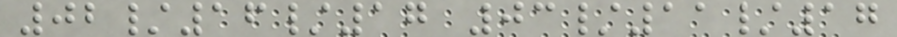02/16/17 03/11/17
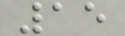15
